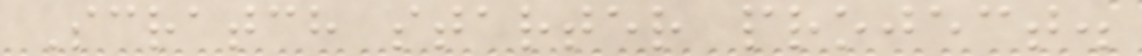Scratch starter project.
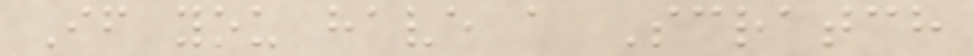If you have a Scratch
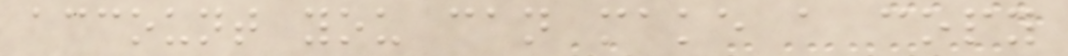account you can make a copy
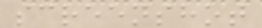screenshot
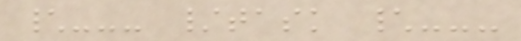\--- /task \---
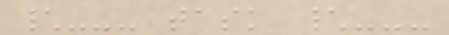\--- task \---
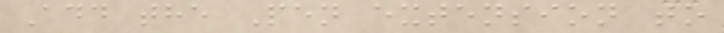Add the Pen extension to
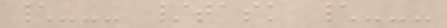\--- /task \---
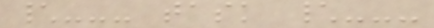\--- task \---
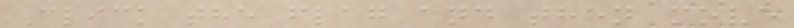Click the flag and then move
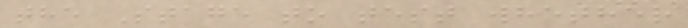the Stage to test whether
